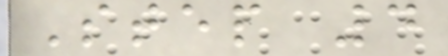Step 4
